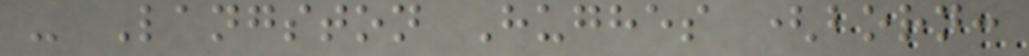- Langston Hughes (born:
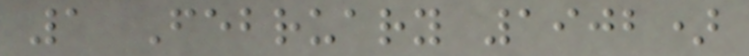1 February 1902)
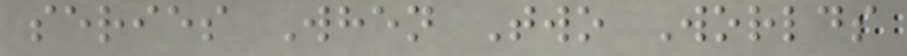series When Two Worlds
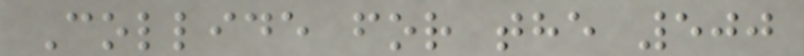Collide for the 500
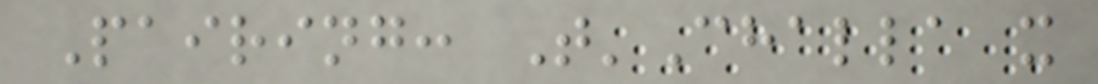Pairing: T'Challa x
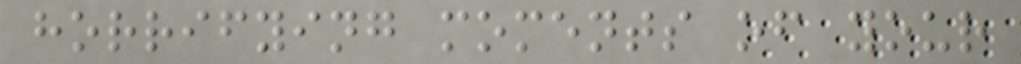horrifying moments of your
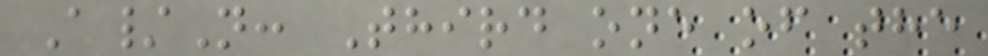A/N: Third one of the
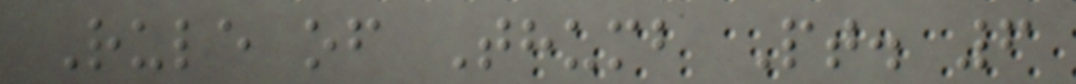Rule of Thumb Pt. 6
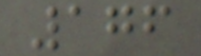176
